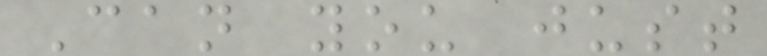Can you just
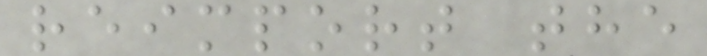reimport the
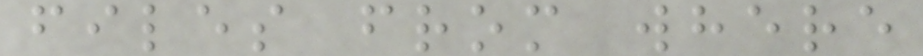files from where
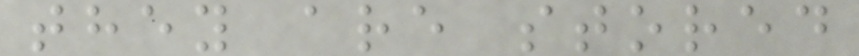they are stored
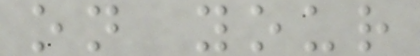on your
